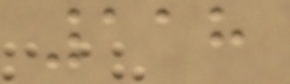118
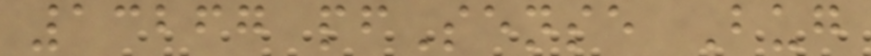13267 pfSense Bug
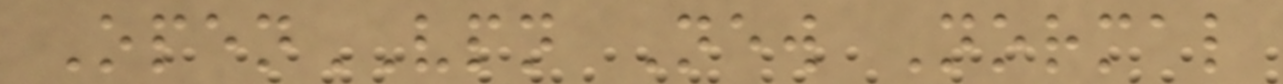OpenVPN New Normal
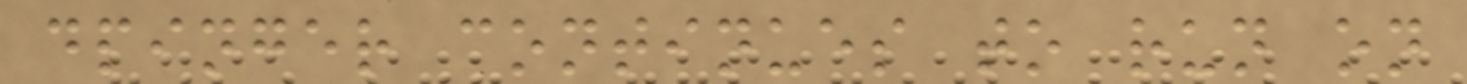dpinger continues to run on
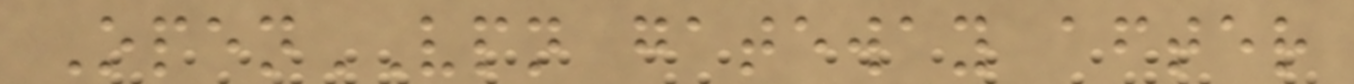OpenVPN gateway after
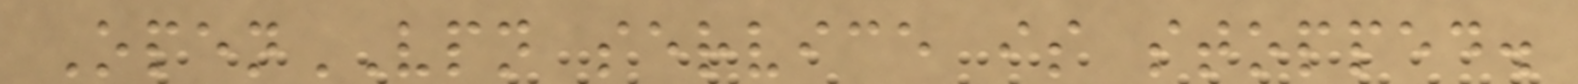OpenVPN service is stopped.
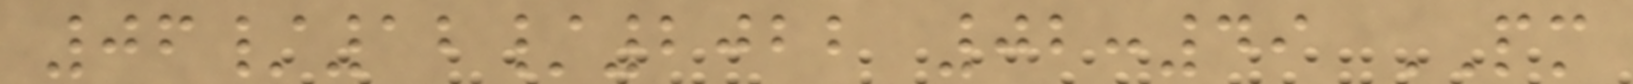06/12/2022 02:49 PM
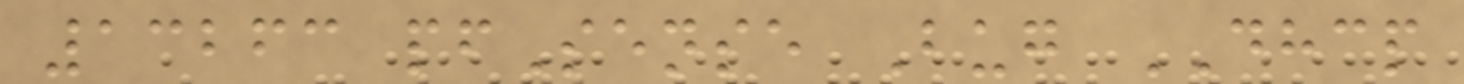13263 pfSense Bug DHCP
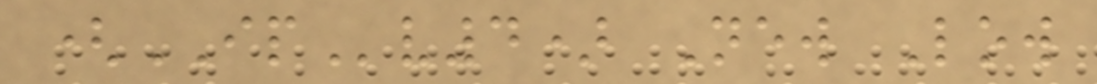(IPv4) New Low
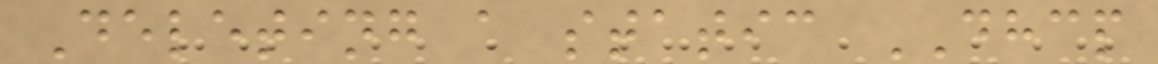Deleting a static DHCP
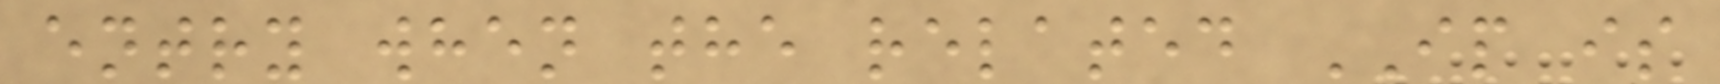entry when the related IP is
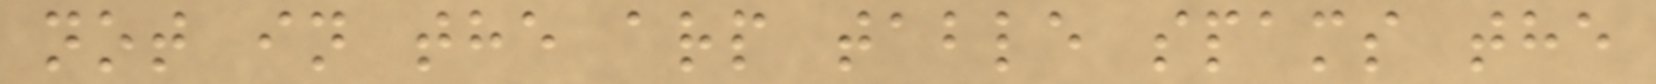not in the arp table spams the
